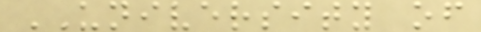UNIVERSITY of
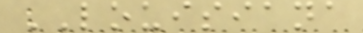LOUISIANA
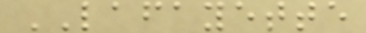LAFAYETTE
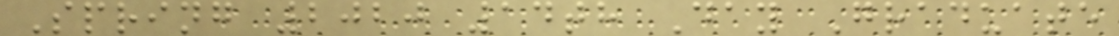Spring 2020 14th Day Graduate
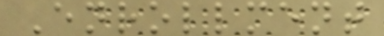Enrollment
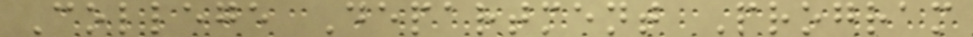College Department Program
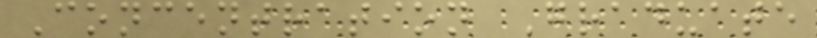Concentration Graduate
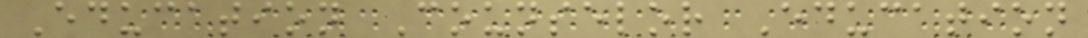Education Counselor Education
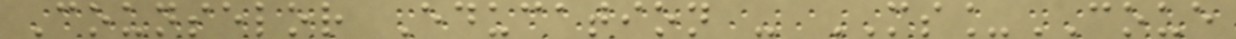Counselor Education - MS_COUE
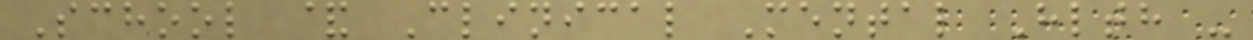School & Clinical Mental Hlth -
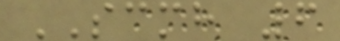SCMH 6
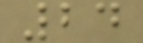24
